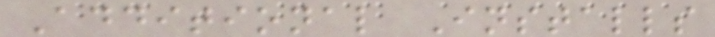Additional Installs
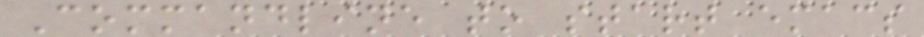Commandline to start emacs
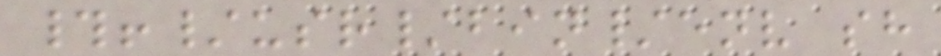#!/usr/bin/env sh
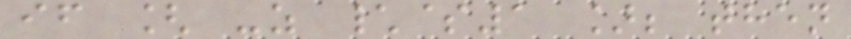if [ -z \$1 ]; then
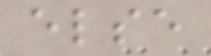else
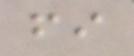fi
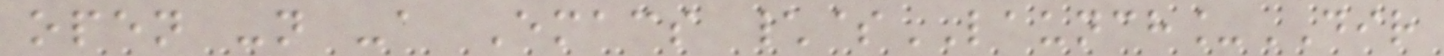open -n -a Emacs \$LAUNCH_DIR
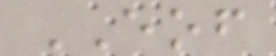EOF
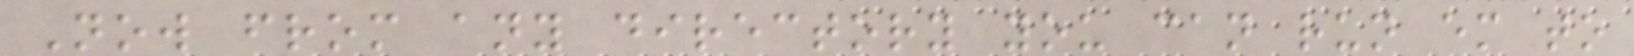Now from any directory you can run em to
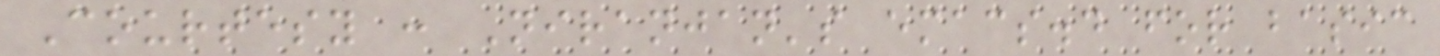Courtesy : Niranjan's emacs.d for basic
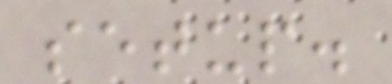setup.
